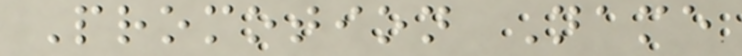Promotion Name
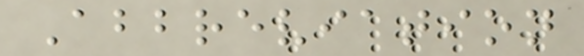Abbreviation
